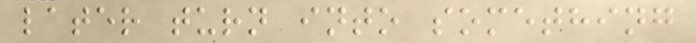later turn into something
